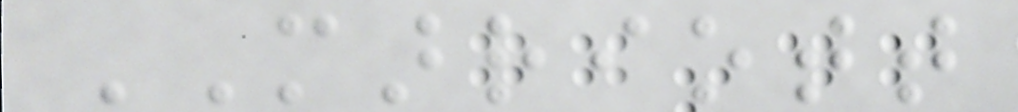MARRIOTT
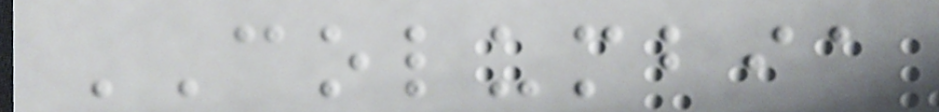COLUMBIA
